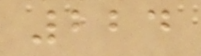224
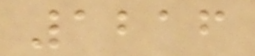1216
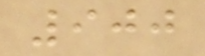900
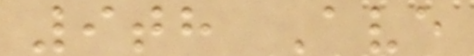9th Ave
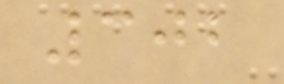302
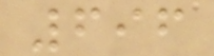696
